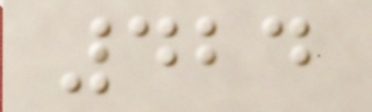424
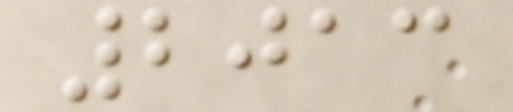2013
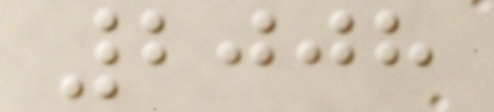2008
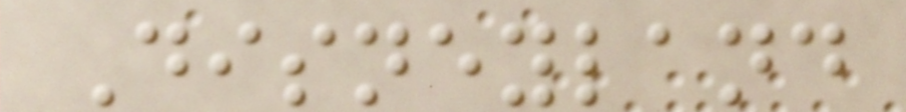Disneyland
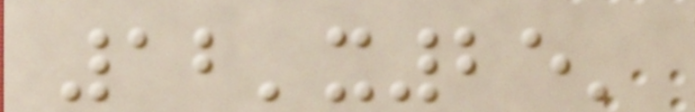12'x25'
